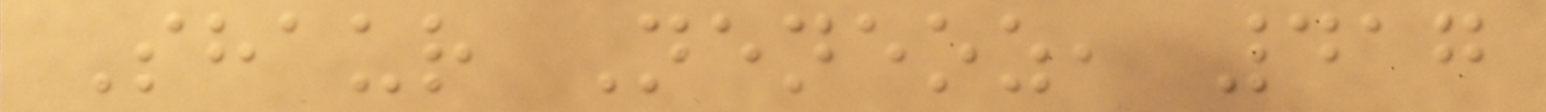Shaur Neneoz, 417
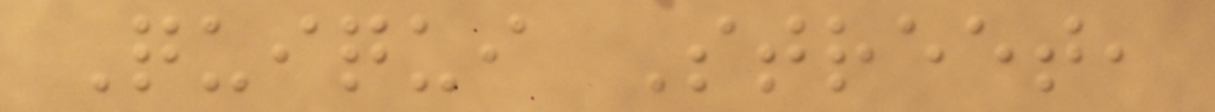Quiqui Street,
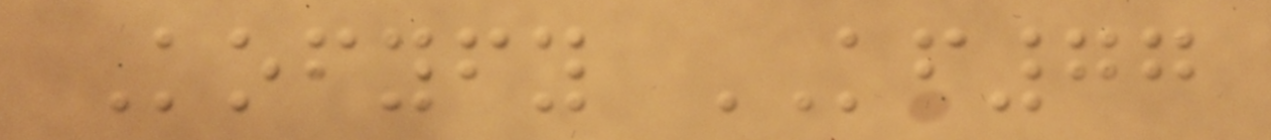Kofyfy KF77
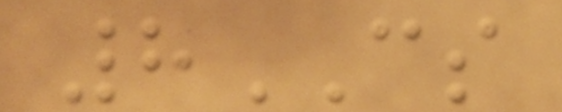8CS
